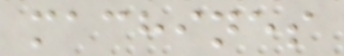machines
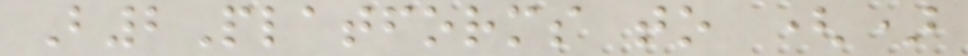B2Platforms to ()
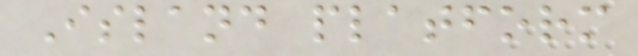Island platform
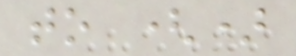to ()
